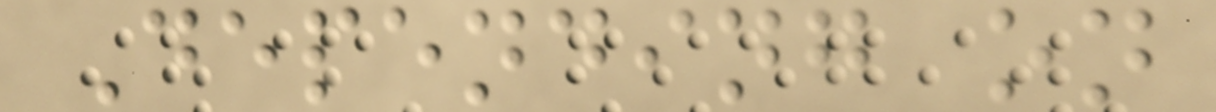Depending on
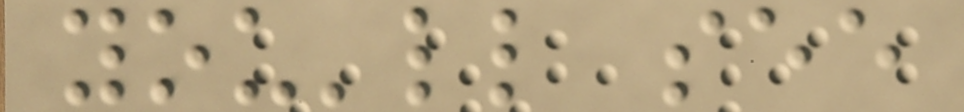you'll see
